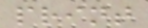print
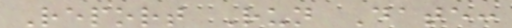Report Run Date:
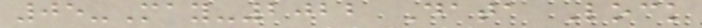05-May-2022 Data Lock
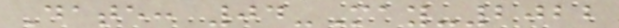Date: 04-May-2022
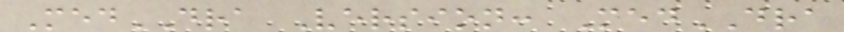MedDRA Version: MedDRA
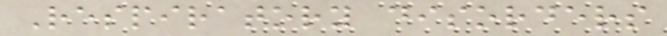Respiratory disorders
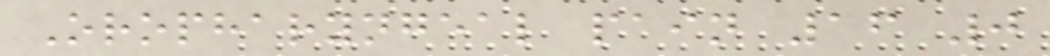Oropharyngeal pain 16 0
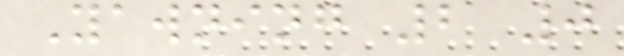Yawning 2 0
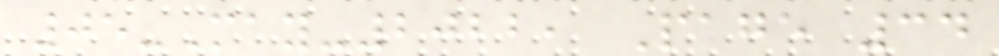05-May-2022, Page 34
